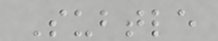Subtle
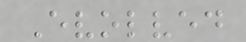Evolved
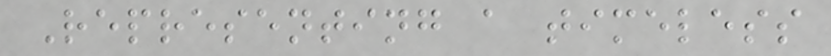Representing a timeless
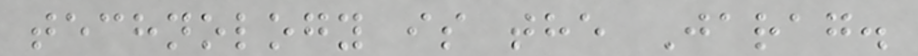technology is the Jarag.
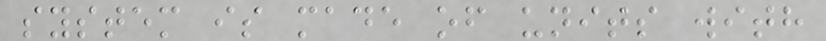system is made of units with
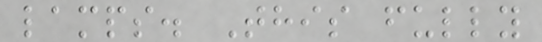lamps. This fully
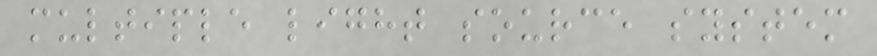multiple light source system
